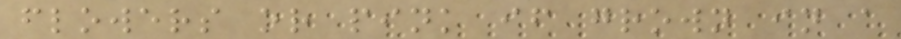flowers or pink if grown in a
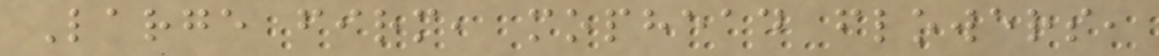Large firm, mophead flowers,
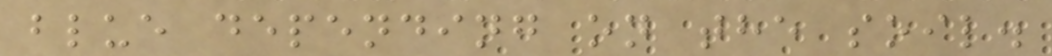blue depending on the soil.
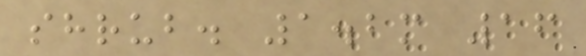shrub. 1.2m 16
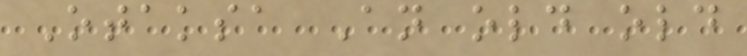Otaksa An old old
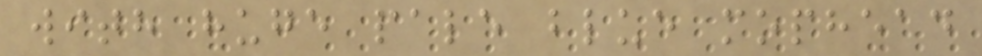with huge pale blue mophead
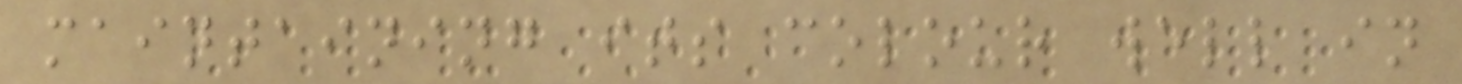maintaining its colour well in
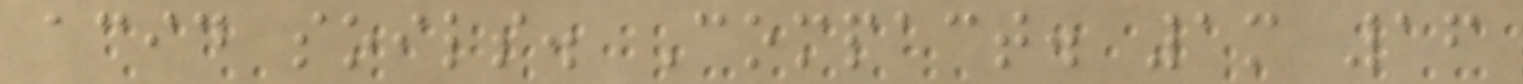acid soils. Compact. 1m 16
